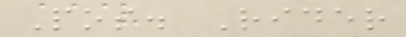Pos. Rider
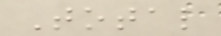Total
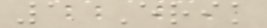1 Erik
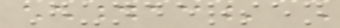Gundersen
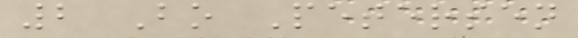2 Bo Petersen
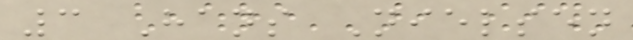3 Hans Nielsen
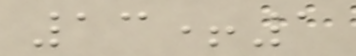13+1
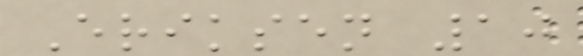Eriksen 10
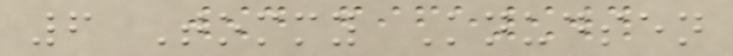6 Tommy Knudsen
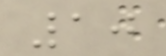10
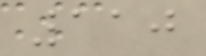110
